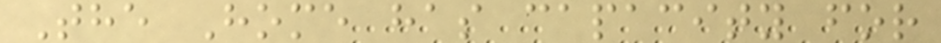The Home has capacity for
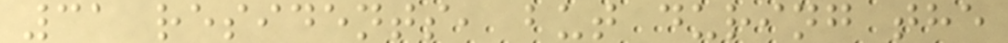31 residents, but during the
